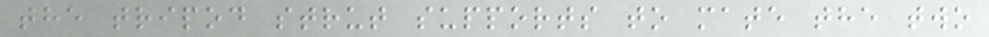the tripod strut supports to mate the two
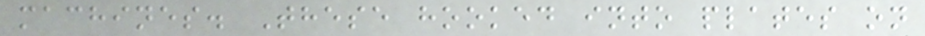machines. These hooked into plates on
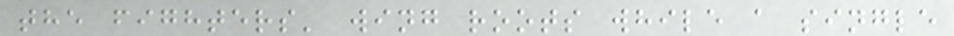the fighters' wing roots while a single
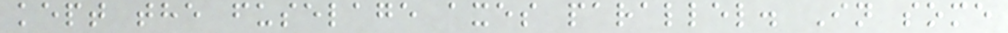kept the fuselage axes parallel. In some
